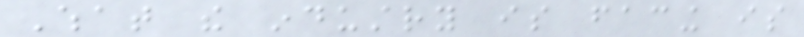What the industry is facing is
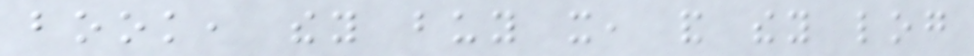book, they buy it, and they log
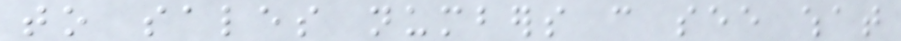to sales numbers can see what
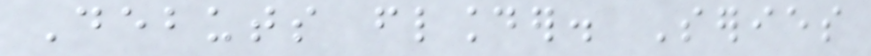Debuts flounder. Series
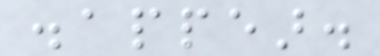disappear.
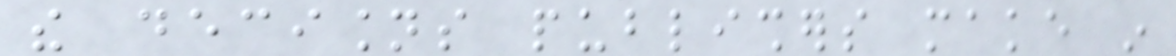the decisions publishers make in
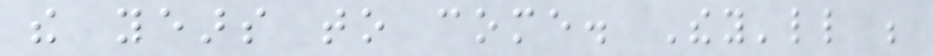the years to come. They'll be
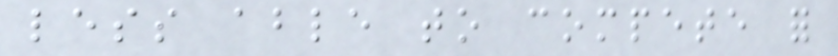less able to compete for
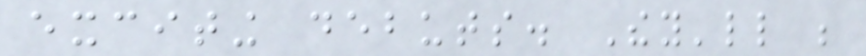exciting debuts. They'll be
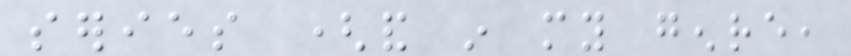series (and in my genre,
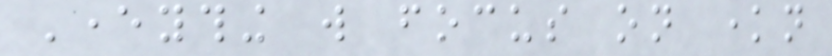Everything will focus on known
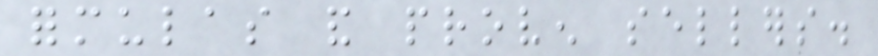formulas and proven sellers.
